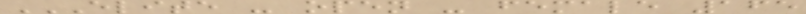ELITE - OPEN - FEMALE 165
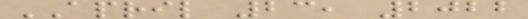APRIL 23, 2022
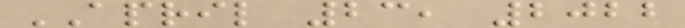APRIL 23, 2022
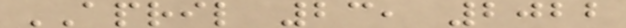APRIL 23, 2022
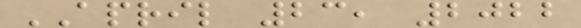APRIL 23, 2022
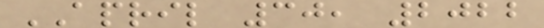APRIL 30, 2022
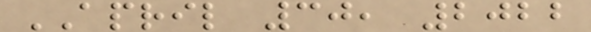APRIL 30, 2022
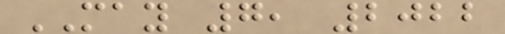MAY 7, 2022
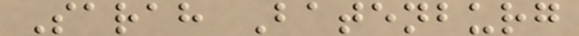Sarah Batenburg
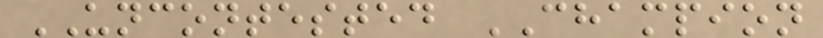UNCONTESTED CHAMPION
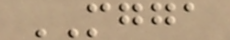MGGA
